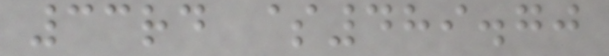33rd $489.70
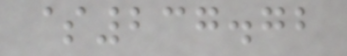$237.72
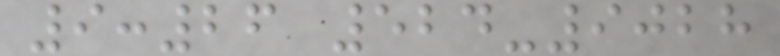9:26 524-9028
